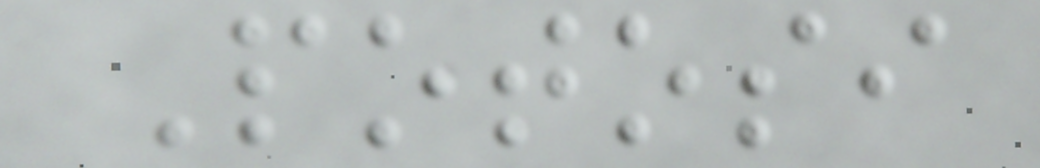Potosi
